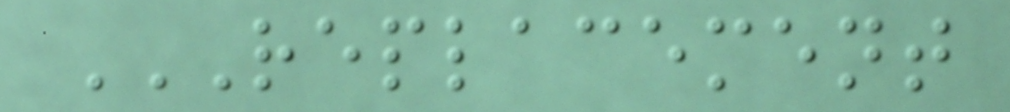REPLACEMENT
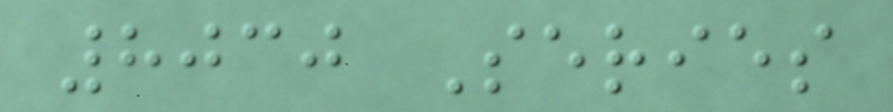8030 Series
